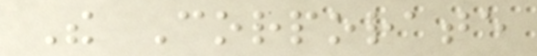The Corporate
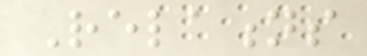Relations
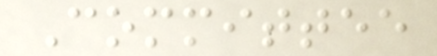Committee
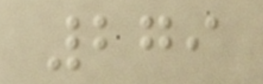279
